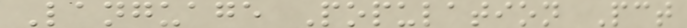Language Population Pct
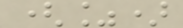(%)
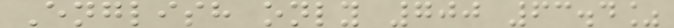English only 700 63.4%
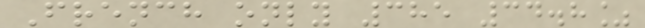French only 385 34.8%
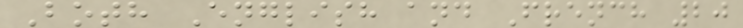Both English and French 20
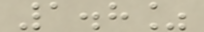1.8%
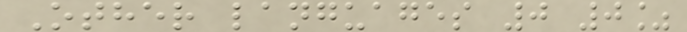Other languages 0 0%
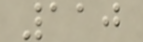110
